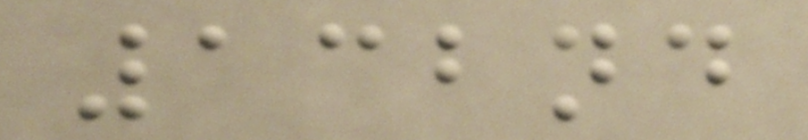132nd
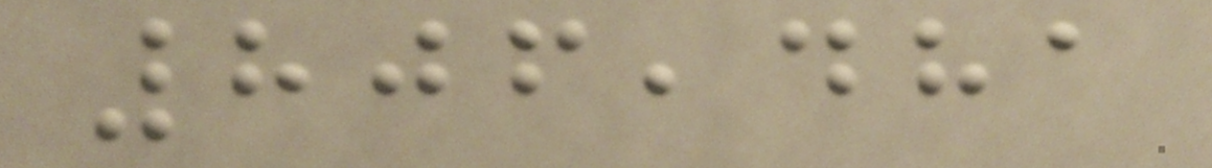806,481
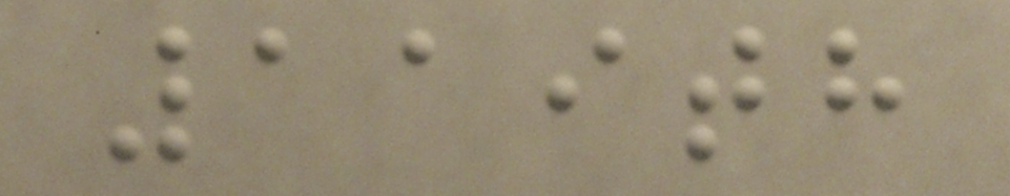119th
